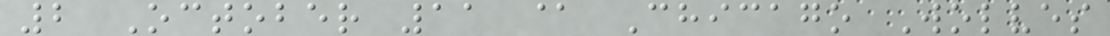2 October 11 @ Chicago Wolves
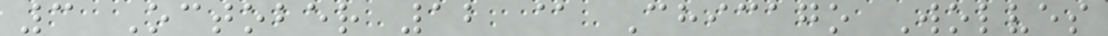3 October 12 @ Chicago Wolves
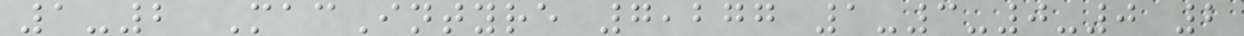1-2 MacIntyre 7,277 1-3-0-0 2
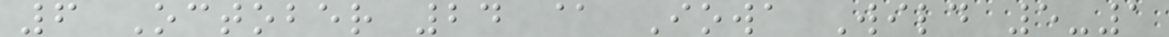6 October 24 @ Iowa Wild 5-1
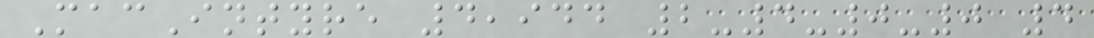MacIntyre 4,944 2-4-0-0 4
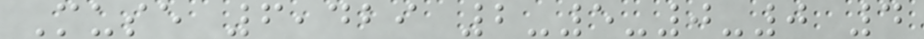Muse 6,429 2-5-0-0 4
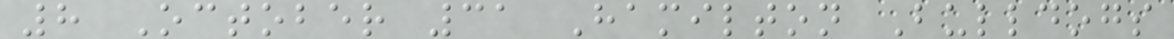8 October 31 Hamilton Bulldogs
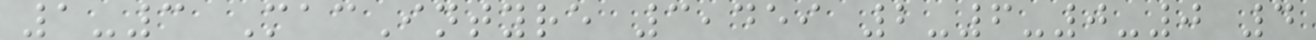1-3 MacIntyre 3,459 2-6-0-0 4
